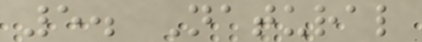5. Natural
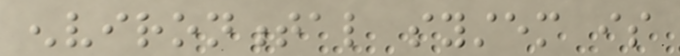environmental system is
